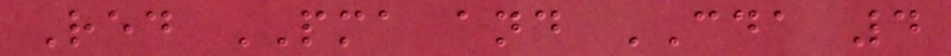Red PMA and CDA 4
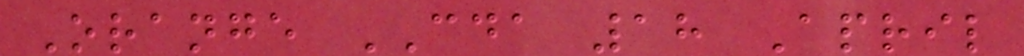Orange CDA 18 April
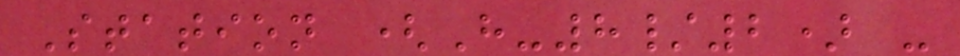Station (H-8/2) -
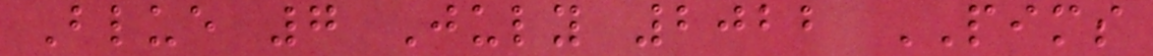Blue 7 July 2022 PIMS
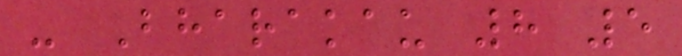- Bharakau 8 5
